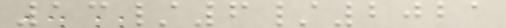13/6/2021
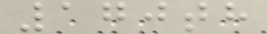170th
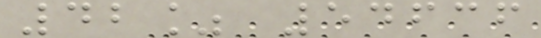42% 54636
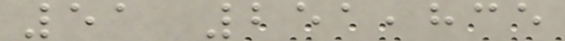51 251,835
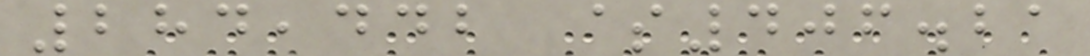284,442 $406.21
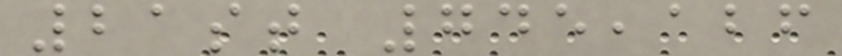21st 745,126
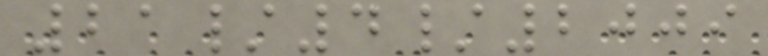21/4/2009
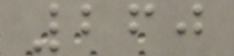260
